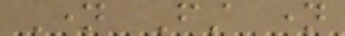Name First name
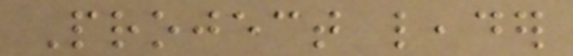Project leader
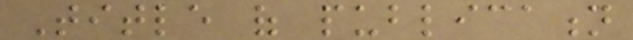Title of publication
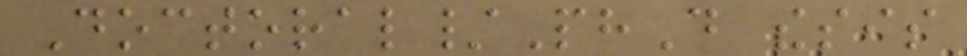Doctoral/PhD thesis
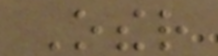Other
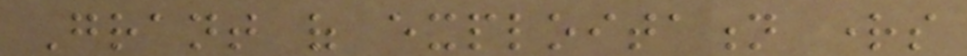Grant of exploitation rights
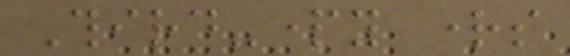Third-party rights
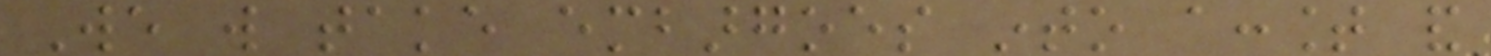We will take embargoes into account and
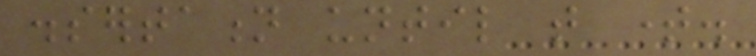dissertation until that time.
